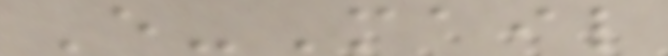E-Mail
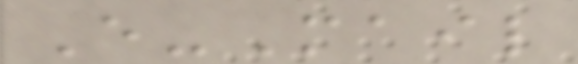E-Mail
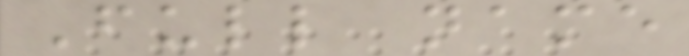Full name
